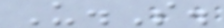U.S.
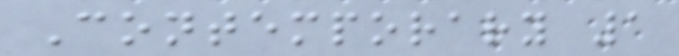Contemporary 1
